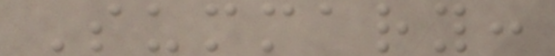Summary:
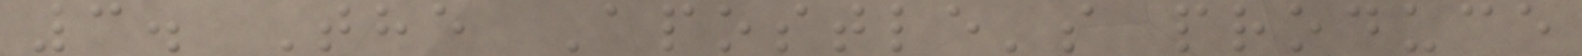3. The Apostle's produce
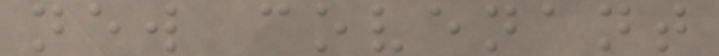new covenant
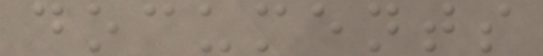documents
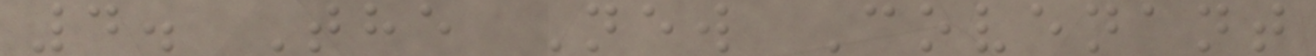4. The New Covenant
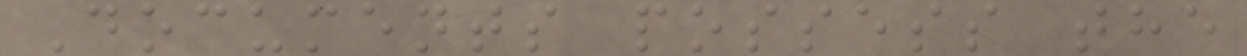Documents possess the
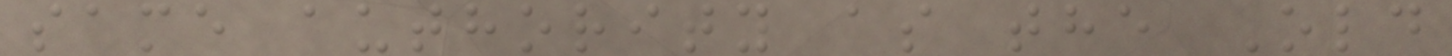same authority as the Old
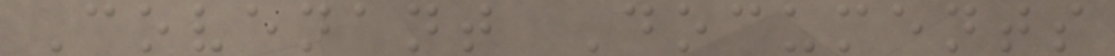Covenant Documents
